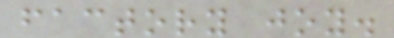factory joy.
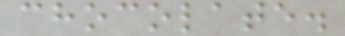chocolate.
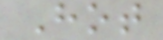Hot
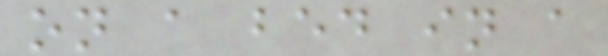on a bed in a
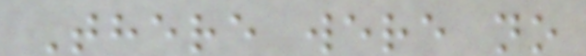There were no
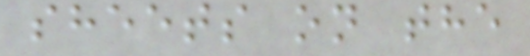sheets on the
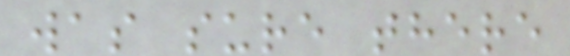was sure there
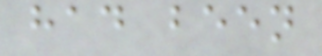had been
